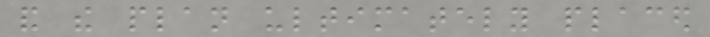and the plan ultimately placed
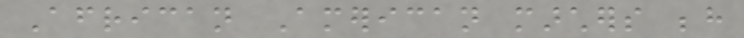African American marchers behind
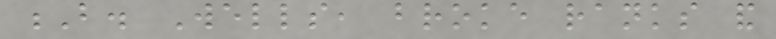B. Wells, broke ranks and
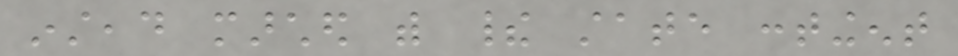instead marched with their state contingent
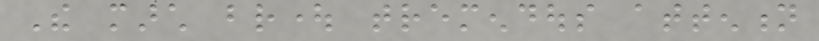The march brought tremendous attention
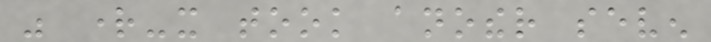was right-it took another seven
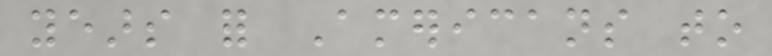years for Americans to
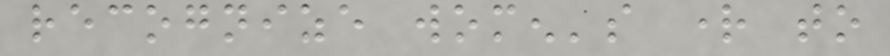recognize women's right to
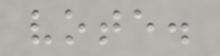vote.
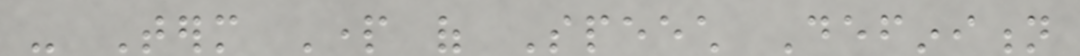- Term Part of Speech Definition
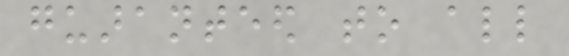guaranteed to all
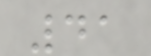41
